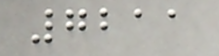7211
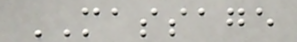MASSAGE
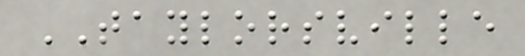TAYLORSVILLE
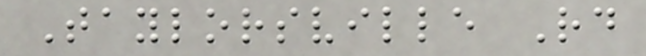Taylorsville Rd
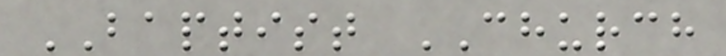BAPTIST CHURCH
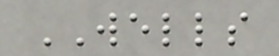WELLS
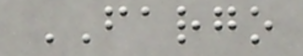FARGO
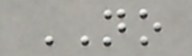NO
